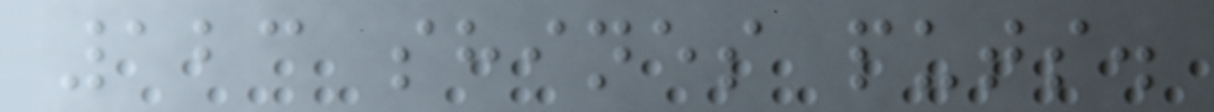123 shines puts.
